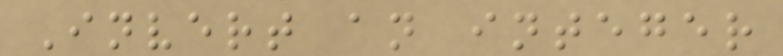Invert an integer
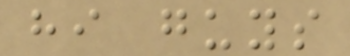hi guys
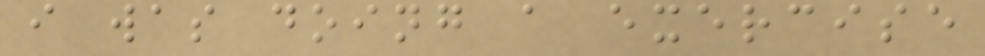i was doing a exercise
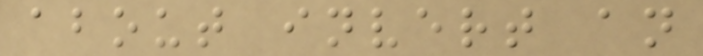about invert an
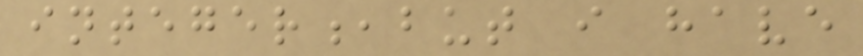integer,but i have
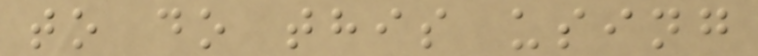to do this using
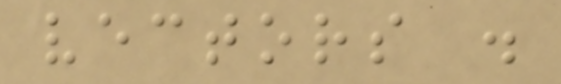vectors .
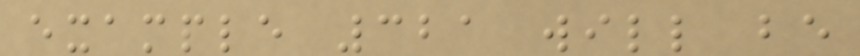example 321 will be
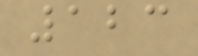123
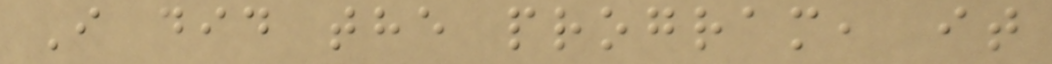I did the program, it
